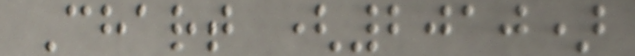Chart (2010)
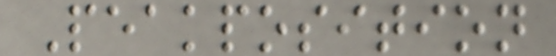Peakposition
